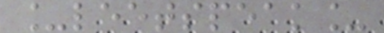_leetspeak_
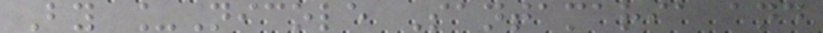By _Nicole Santamaria and
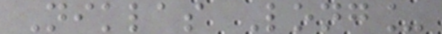Niklas Long_
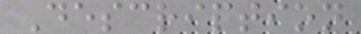Description
